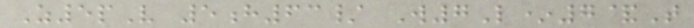Z5pV 5h63/ W7L*7&T
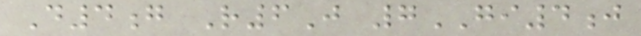D4g R6J 7GI4j
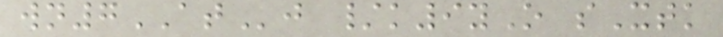wn7ATj /k9yO sXtk
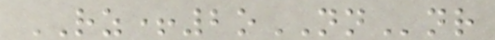RZ+2oNNnr
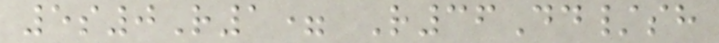5s0R1= R36Dd/sh
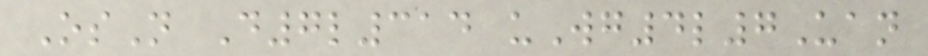OsN D7l314 uWg4l7Uan
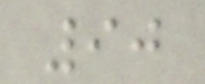90
